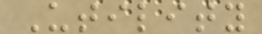Utility
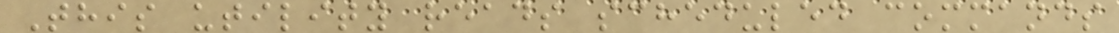This utility reads scheduled commands
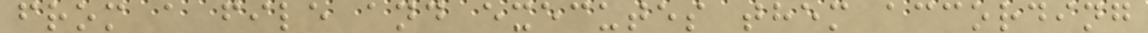from a file and executes them according
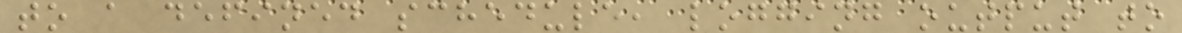to a defined schedule, logging output to
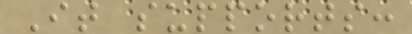It supports:
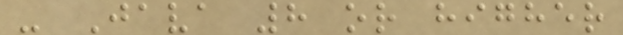- Java 8 or higher
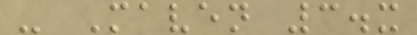- Maven 3.x
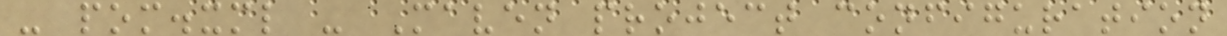- pom.xml - Maven project configuration
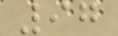97
